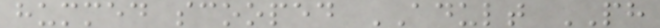hummed scooped ADULT PH
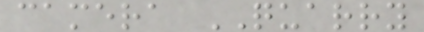camera QUARRY
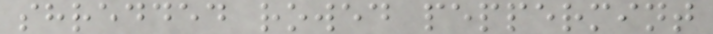shredded rowed peppermint
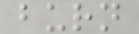burn
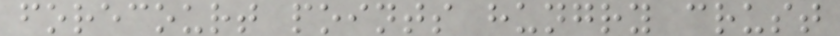forecourt points hungry crust
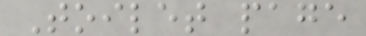Toilet page
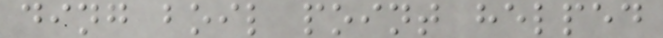ding boil point helped
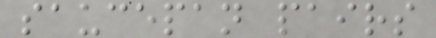saucepan pairs
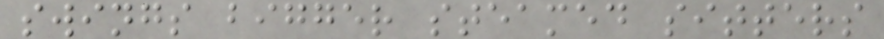swings bigger steamed sitters
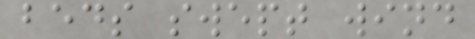beds swept wind
